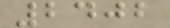2402
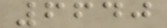6640
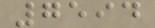7594
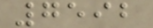7592
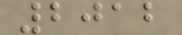2012
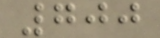700
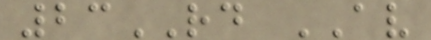23RD AV
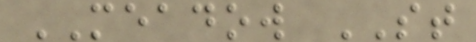MEADOW ST
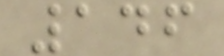146
